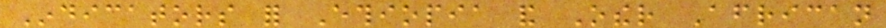Indicators for Ethiopia and Other African
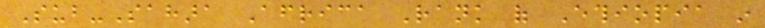Sub-Sahara Africa Rank of Ethiopia in
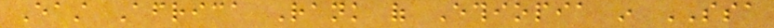East Africa Rank of Ethiopia in SSA
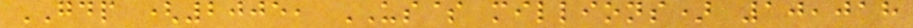GDP (2005, US$ millions) 10,018
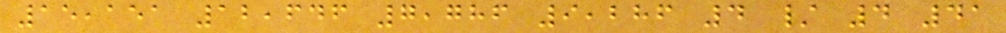15,151 12,646 7,786 9,286 4 / 4 41
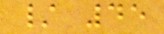/ 45
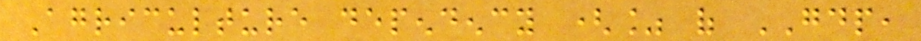Agriculture dependency (% of GDP,
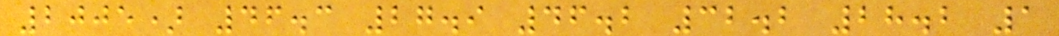2005) 46.3 27.9 46.2 32.2 28.2 1
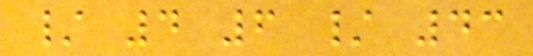/ 4 6 / 43
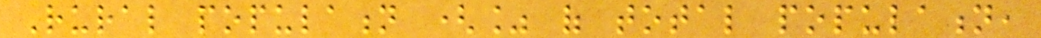Rural population (% of total population,
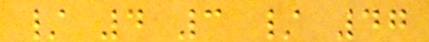/ 4 3 / 47
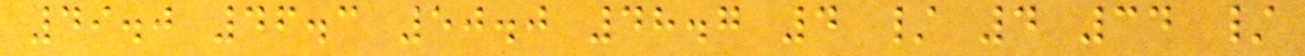49.0 46.3 50.0 48.7 4 / 4 34 /
